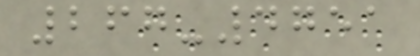267-4751
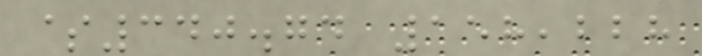$340.74 158,228
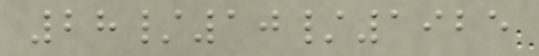28/10/1925
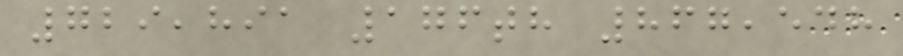729,891 176th 867,548
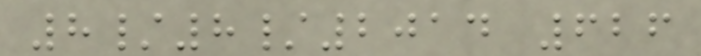8/8/2014 626
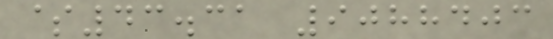$43.31 9088403
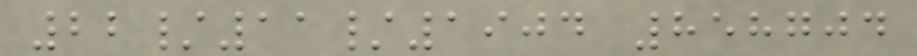22/11/1904 858704
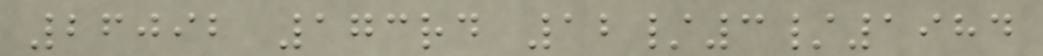26092 173rd 12/3/1984
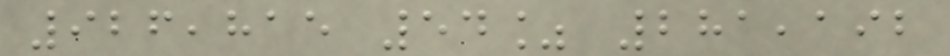926,815 54% 281,192
